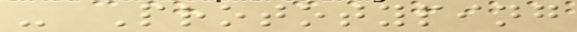- Prototyping
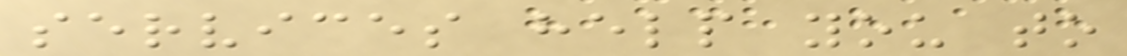services help you to
